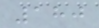180
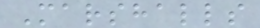Marshalls
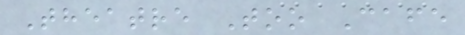Theatre Too Cafe
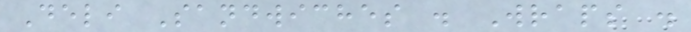Deli Sandwiches . Wraps .
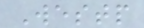Westp
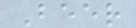Beer
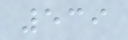539
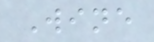Wine
